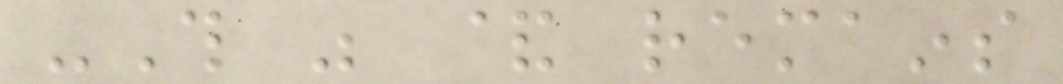-This was & remains
